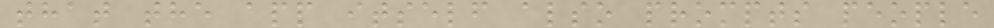that the app itself also prompts people
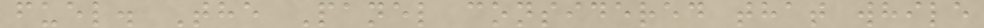fuel. The Panel considered that while
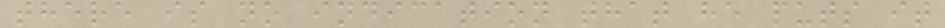there is no indication that he puts it
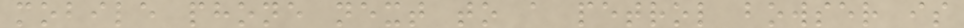mobile phone next to a petrol bowser is
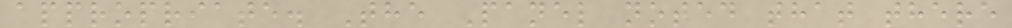appropriate. The Panel noted that there
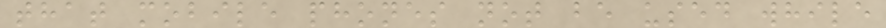that mobile phones not be used while
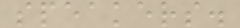speakers.
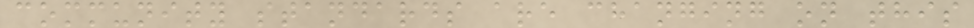community standards are changing on this
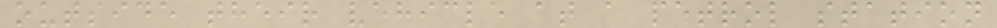outside their vehicle at a petrol station
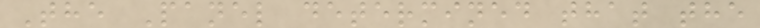The Panel determined that the
